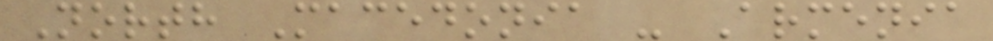North Macedonia - Armenia
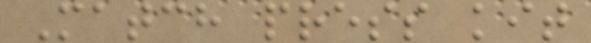Match press kit
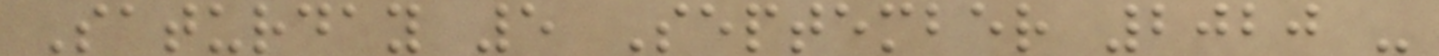Saturday 5 September 2020 -
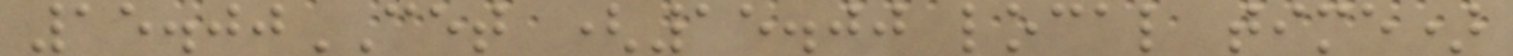15.00CET (15.00 local time)
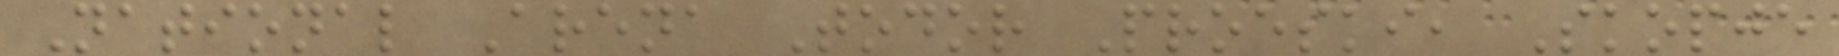National Arena Todor Proeski, Skopje
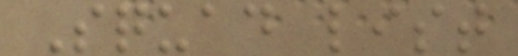Squad list
